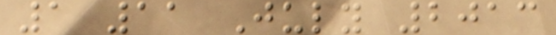1 11 July 2013
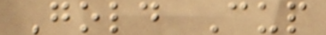Gold Cup
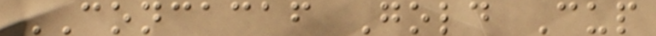CONCACAF Gold Cup
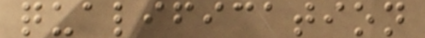qualification
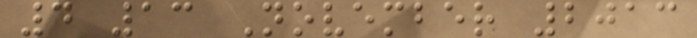4 13 November 2013
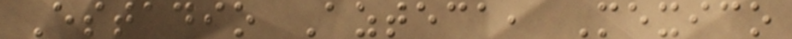Estadio Azteca, Mexico
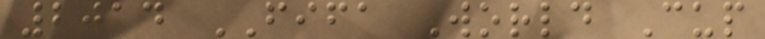2014 FIFA World Cup
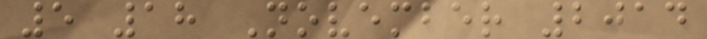5 18 November 2014
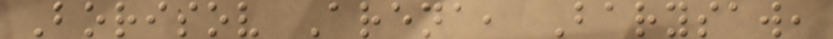Borisov Arena, Barysaw,
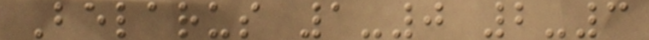Belarus 1-0 2-3
